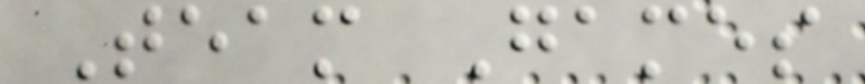Team Games
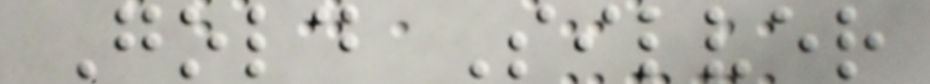Gold Silver
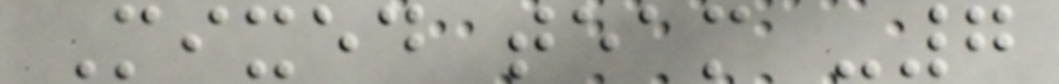Mixed team -7
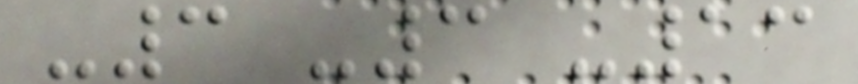-3 -3 -13
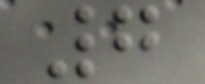7
